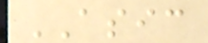ASIC
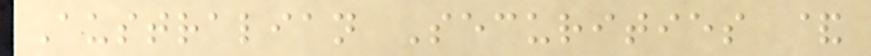Australian Securities &
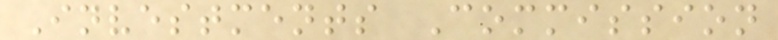Investments Commission
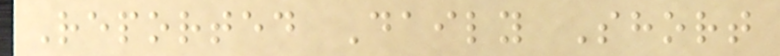Reported Daily Short
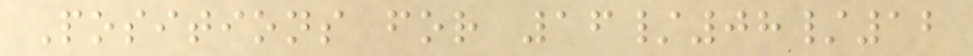Positions for 16/08/12
